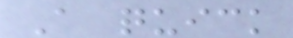A quick
